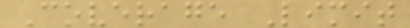Coverage Limit
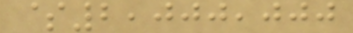$2,000,000
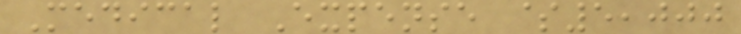Medical Expense $5,000
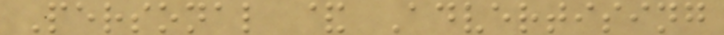Personal & Advertising
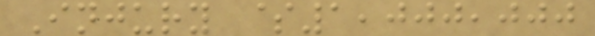Injury $1,000,000
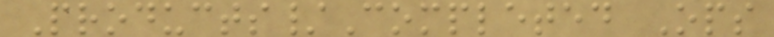Products/Completed Ops
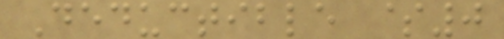Deductible $0
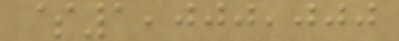$1,000,000
